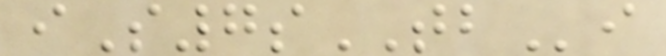iS7sTBi
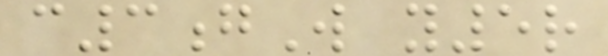c3gW y5r
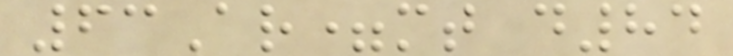63Ar=mt d84
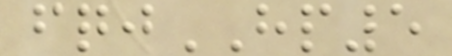fqjHP5
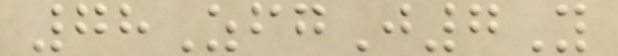78ZfgJ7Y
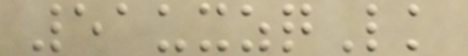51uxzqLk
